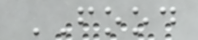FOOD
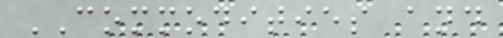COMMODITIES and
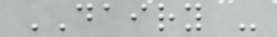DAIRY -
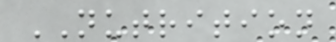NUTRITION
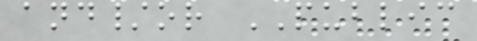and/or PUBLIC
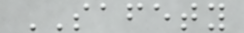SAFETY
